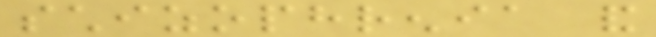schizophrenia and
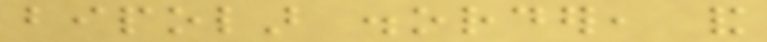bipolar disorder, and
